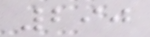290
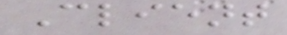Client
